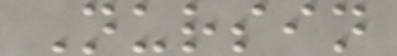Nursin
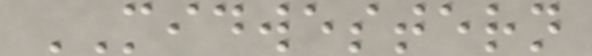MIDWESTERN
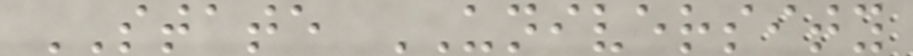STATE UNIVERSITY
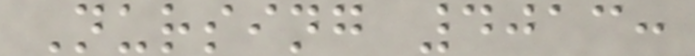Nursing 4013:
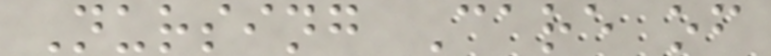Nursing Care of
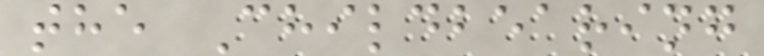the Childbearing
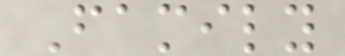Family
